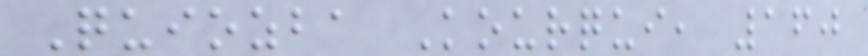Quiozba Kourqui, 160
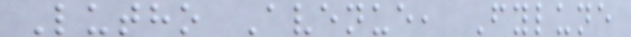Lutho Avenue, Fylune
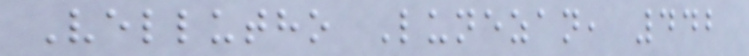Vellutho Lunezan, 442
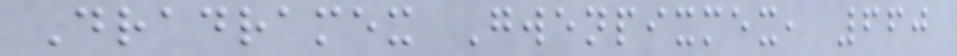Dradramex Gwenpixmex, 660
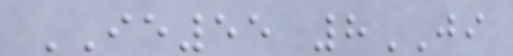IE55 8JI
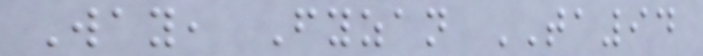Way, Fyzan TA94
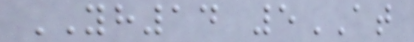YH14 5AT
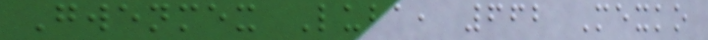Gwenmex Luba, 662 Mexko
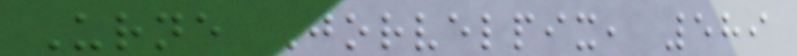Urne Jorvelpix, 589
